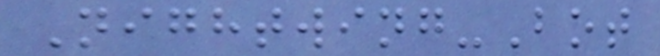Nightwing-Bot
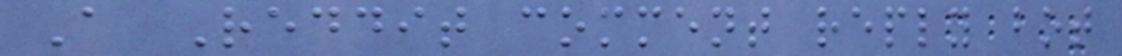A Reddit comment reply bot
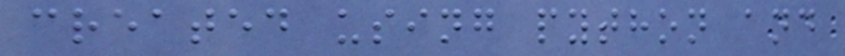created using python and
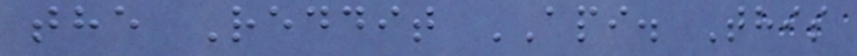the Reddit API. This
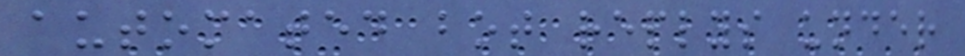automated bot replys under
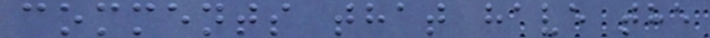comments that have the
